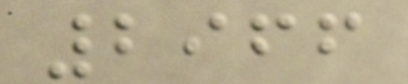2966
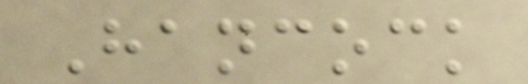Hancock
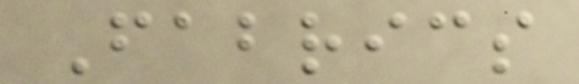Fabrics
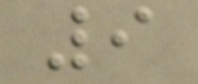9
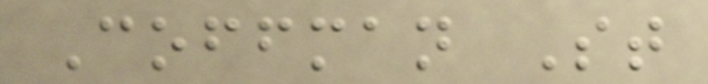Coffman St
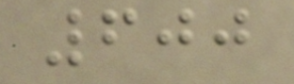600
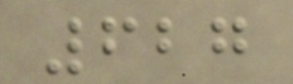627
